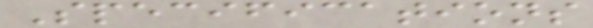Specifications
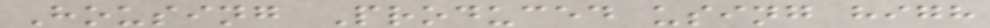Housing Produced using high
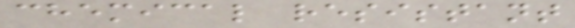chemical resistant
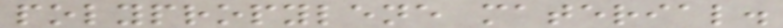polypropylene material.
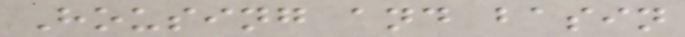Housing and basin
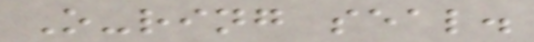O-ring seal.
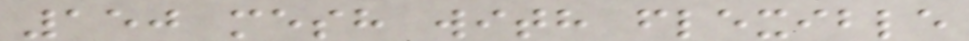150 mesh with flexible
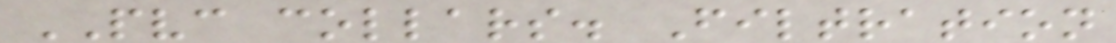PVC collars. Filtration
